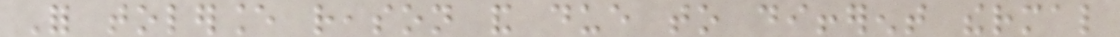For tolerance reason and due to different thermal
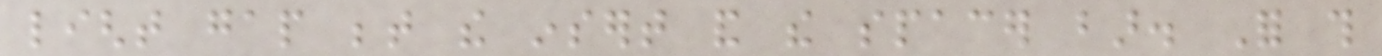light gap between the insert and the spacer bar. For this
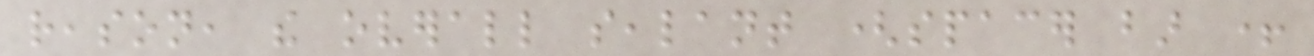reason, the overall sealant (spacer bar +
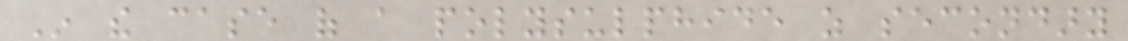In the case of a polysulphide as secondary
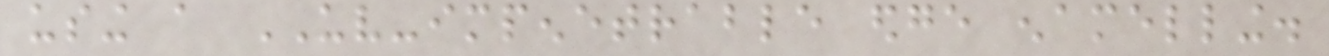using a UV-impenetrable edge enamelling.
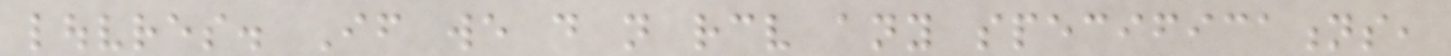louvres. If we do not receive any specifications,
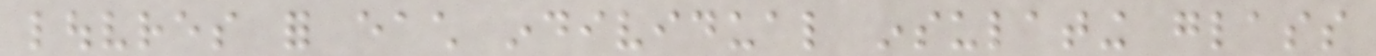louvres for each individual insulating glass
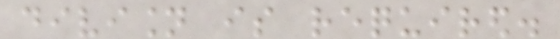division is required.
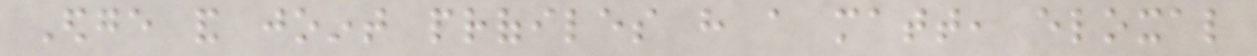Edge and joint profiles have a matt, eloxal
